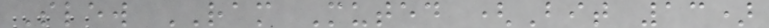Slew RAM Muted (Bit 13)
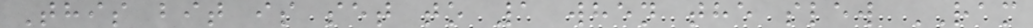This bit is set to 1 when the slew RAM
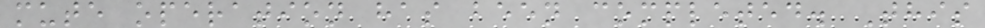mute operation has been completed. This
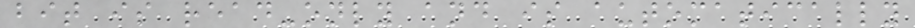bit is read-only and is automatically
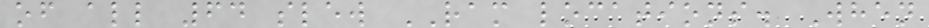of all 64 slew RAM locations. When
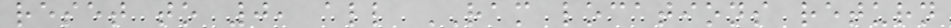reset to 0, all RAM locations return
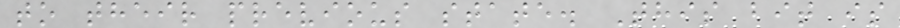to their previous state. This bit is
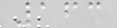163
